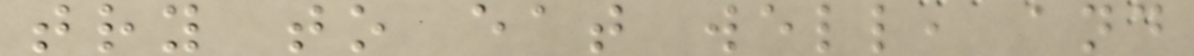try to eat well, and
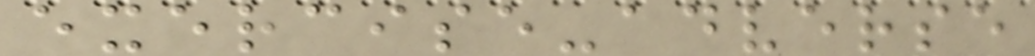exercise-adverse
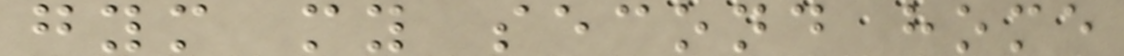gym my second home
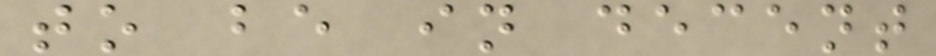to be in decent
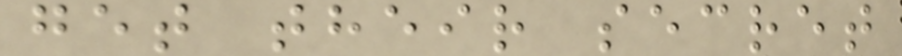get their secret
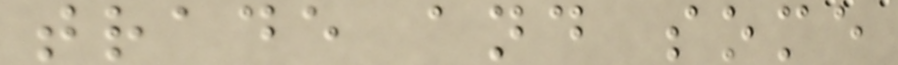trade and some
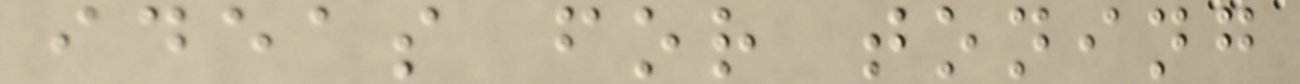ideas for toning
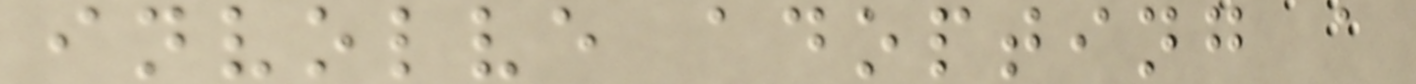involve adopting a
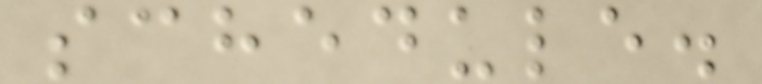schedule.
